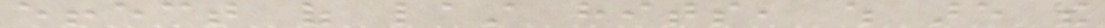effect of last hits, which are the
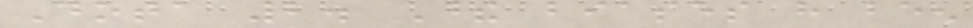Dota 2. These biases have been
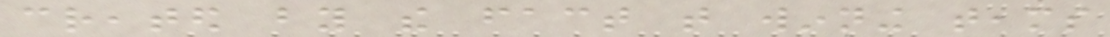created by the fact that winning teams
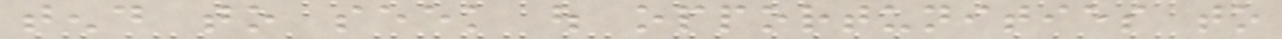tend to seek out opportunities to
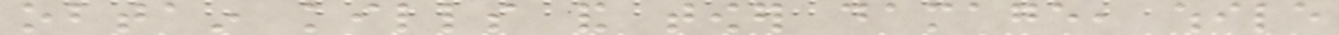obtain kills and tower damage, while
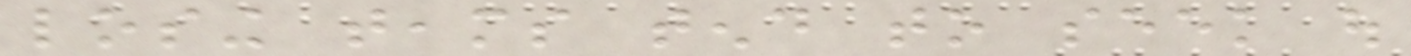losing teams tend to seek out
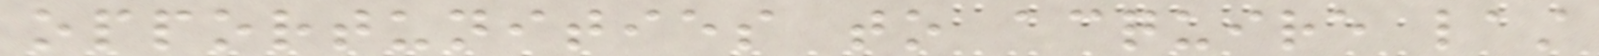opportunities to acquire last
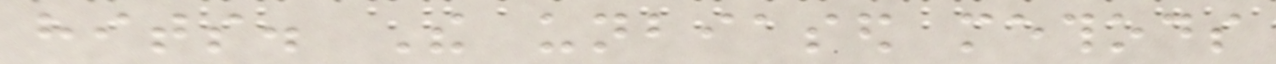hits. The unbiased methods
